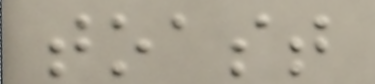toast
